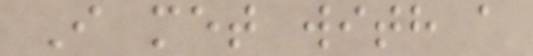I met with a
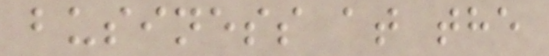business at the
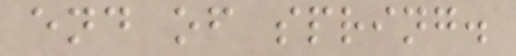end of spring.
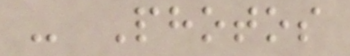- Photos
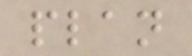plan
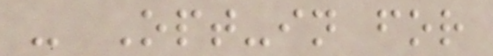- Opt-in for
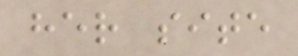her site
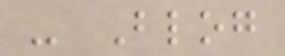- Blog
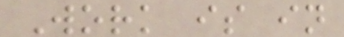Work is in
